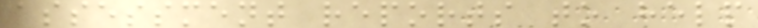assessment reports to help
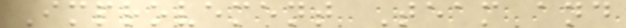Improvement Team and
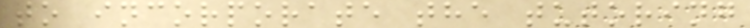to incorporate the tutoring
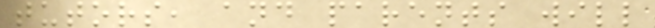tutors, and parents will
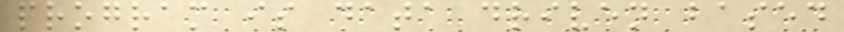program is data driven based
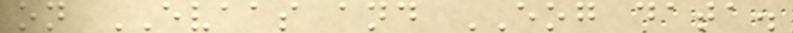on EVAAS and EOG data.
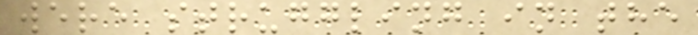were struggling in the
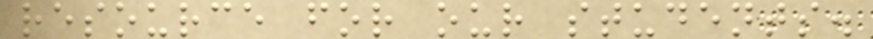resource for our students.
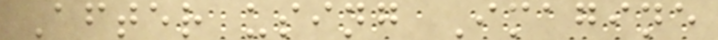After using Imagine
